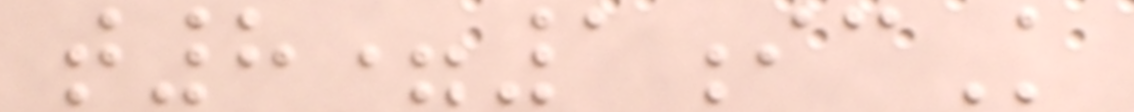t8=1icK
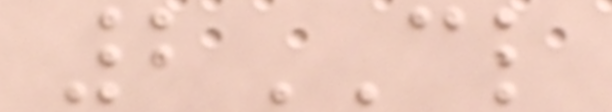2CL
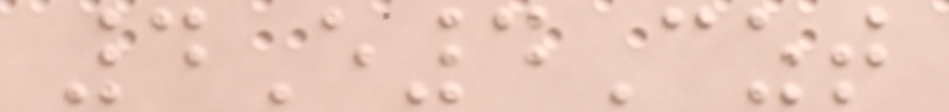4E4Czt
